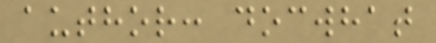author: docwhat
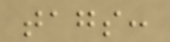tags:
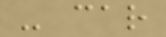- car
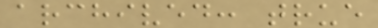archived: true
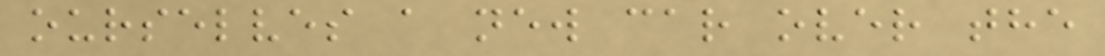ourselves a new car over the
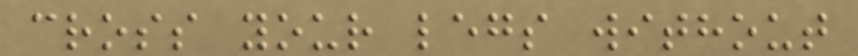cross your legs without
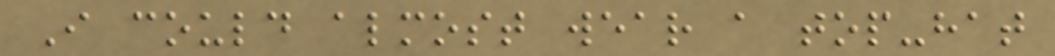I could almost wear a top-hat
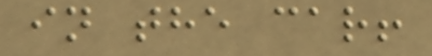in the car!
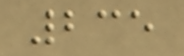235
